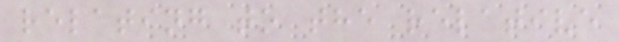relating to the relative
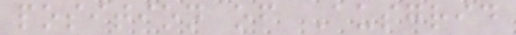position of Ausgrid
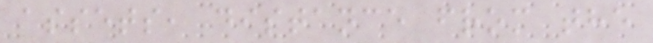assets, distance from the
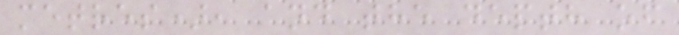metres), and the depth of
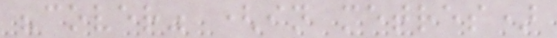"cover" (in metres)
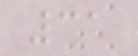31
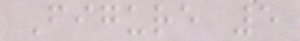Figure 5
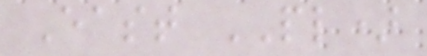East PL)
